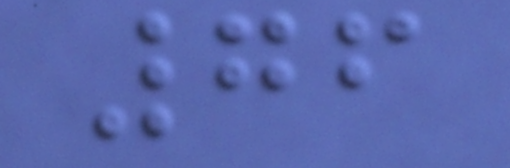76
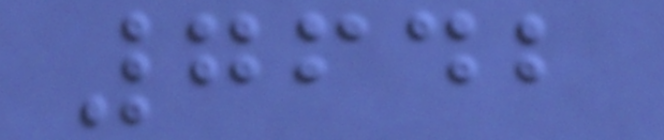7642
